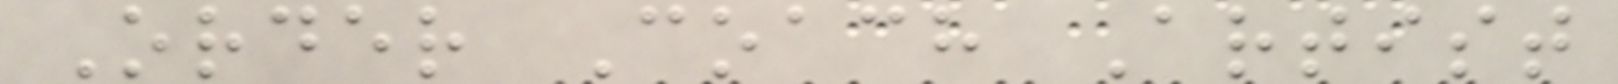Order Coach Artist
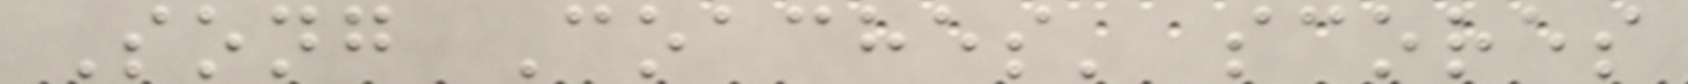Song Coaches' scores
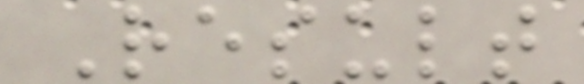Result
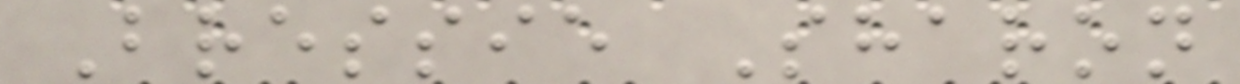Bressie Sharon
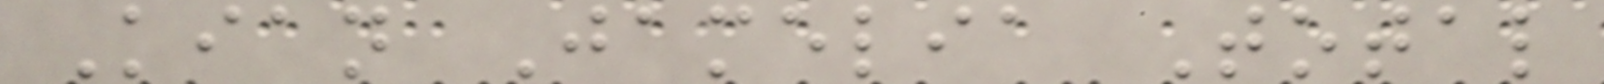Kian Jamelia Total
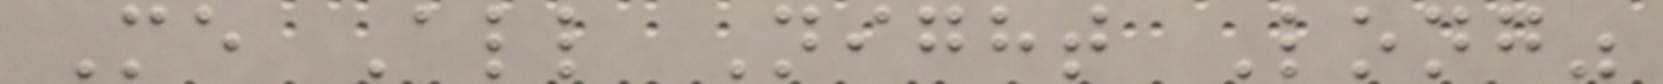Me All Night Long"
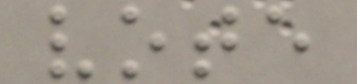vote
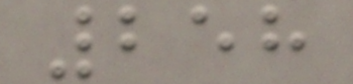258
